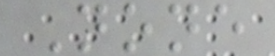None
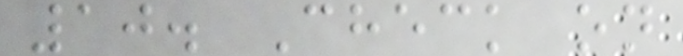10. Check on
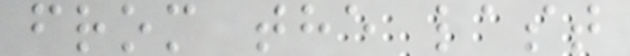from the last
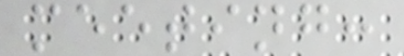meeting:
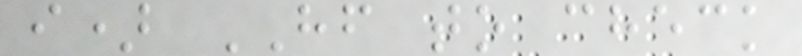i) HF to check
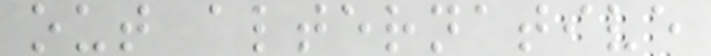out alternative
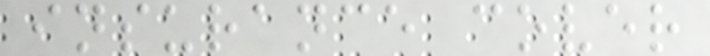insurance cover
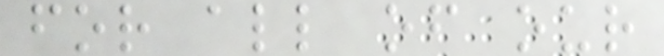for all of our
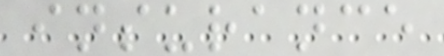insurance
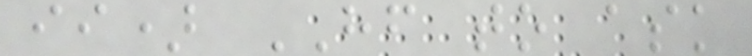ii) HF to ask
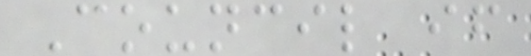Council if
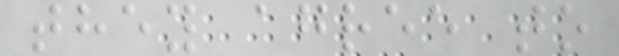they agree to
